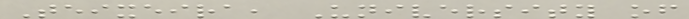Teixeira, University of
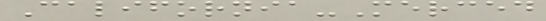California-Merced
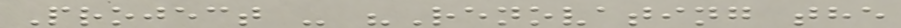Project - "Renovating the
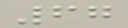67
